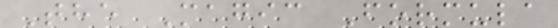The Magic Formula
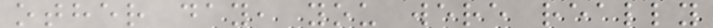other day, you were really
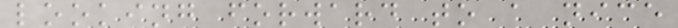looking forward to a nice
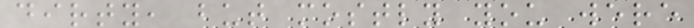dirty, but mostly you were
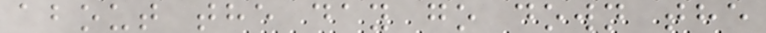about the day go down the
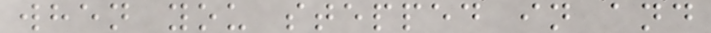when you stepped in and
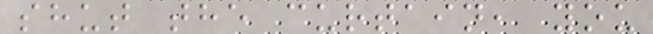shut the curtain, you
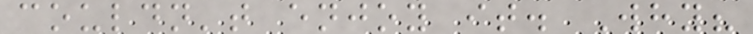couldn't enjoy it. Why?
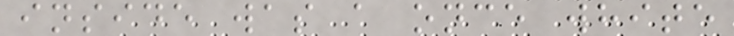inside was a once white
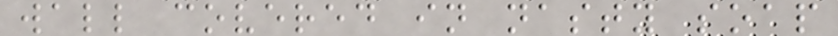wall covered in nasty soap
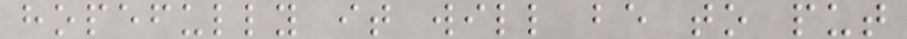hopefully it will be to put
